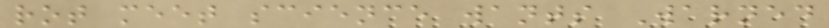rot meet science wants Warned
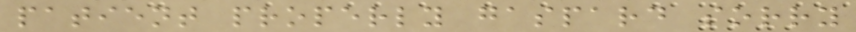patient properly gaspard sorry
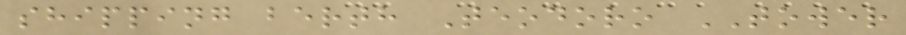shipping berth Teodoro TOWER
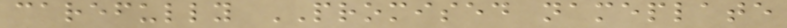carefully PROMISED nameplate
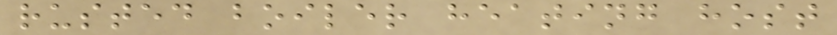rusted boiler heating host
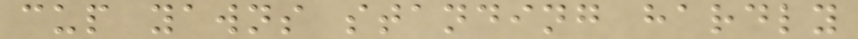cup yawns standing hardly
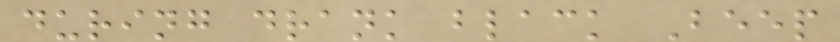during drank black Beep
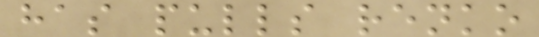has pulls renko
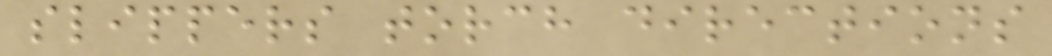slippers torch directions
